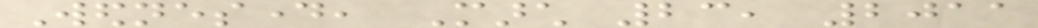Wednesday, March 23, 2011
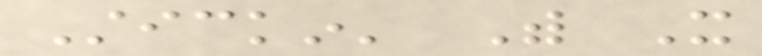Stickin' With It
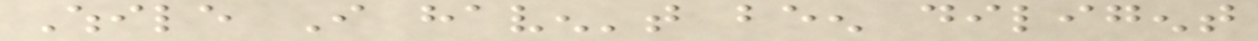While I haven't been diligent
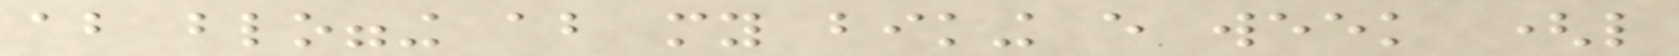about blogging about my biking every week (like
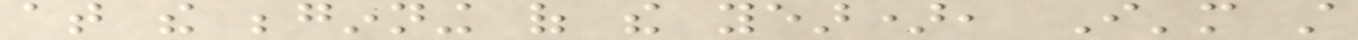at the beginning of the year), I'm still
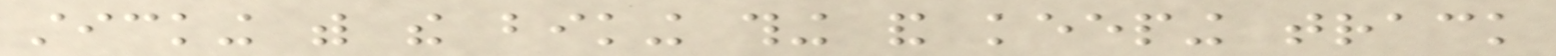sticking with the biking thing and keeping track
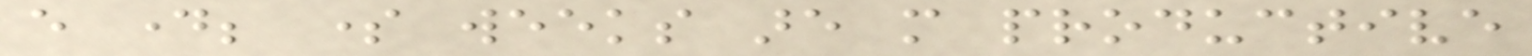every day; some weeks are more productive
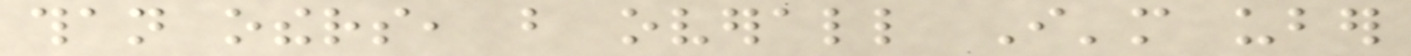than others, but overall I'm uber
